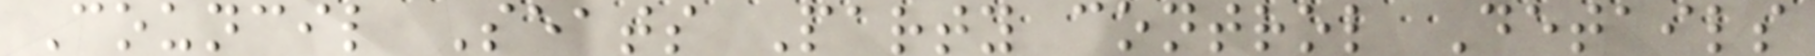Council Seats Party control Details
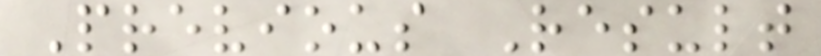Previous Result
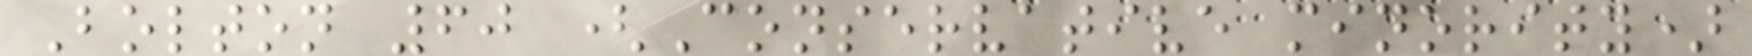Bolton 60 (Conservative minority)
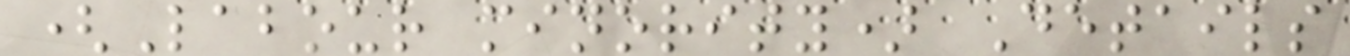(Labour minority) Details
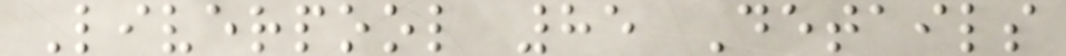Liverpool 85 Details
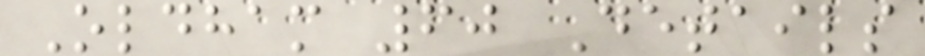Oldham 60 Details
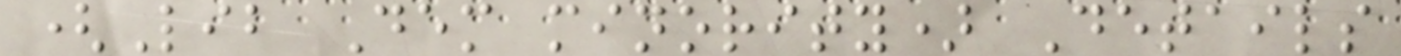(Lib Dem minority) Details
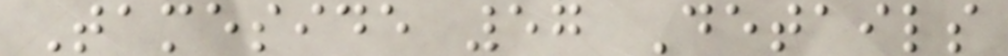Tameside 57 Details
